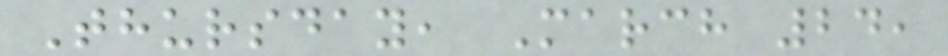Thursday, March 24,
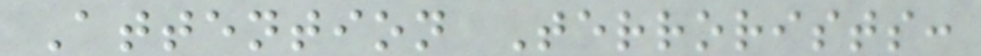Attention Terrorists:
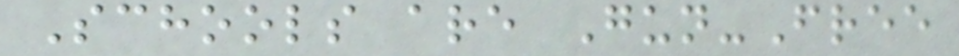Schools are Gun-Free
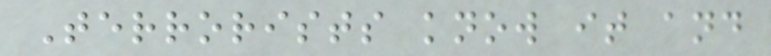Terrorists know it and
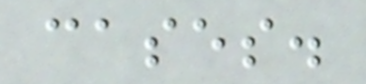cases.
